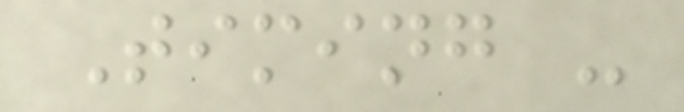Timing -
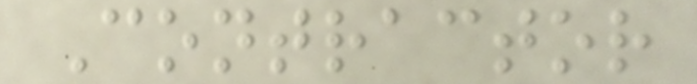Contractor
